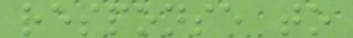response to
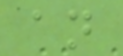an
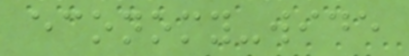economy-wide
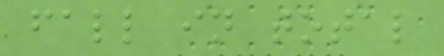fall in total
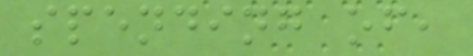spending of,
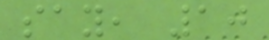say, 10
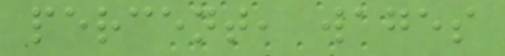percent, wages
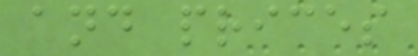and prices
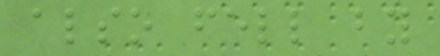also fell by
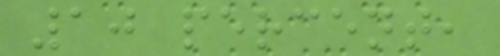10 percent,
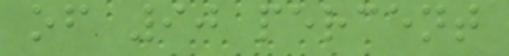of 90 percent
